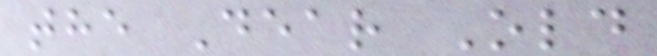the Dear Old
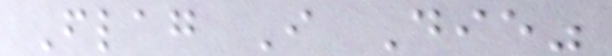Flag I Die"
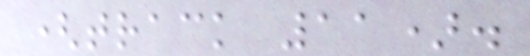(track 11).
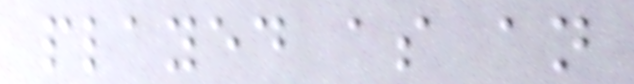played as an
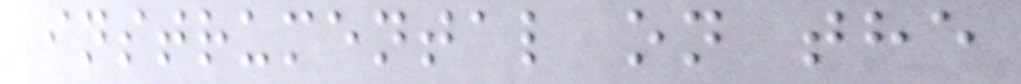instrumental on the
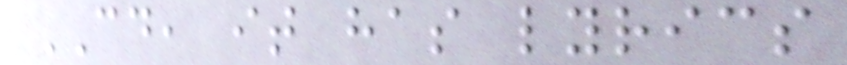CD, it has lyrics
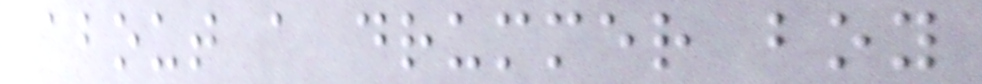about a drummer boy
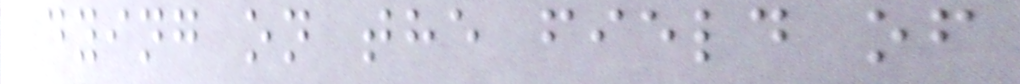dying on the field of
